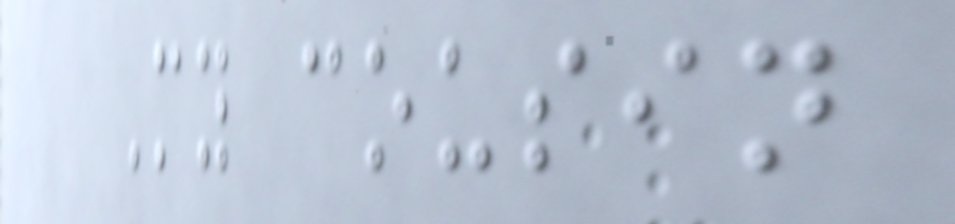My cousin
